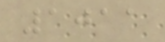1011
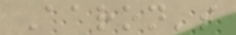Aaron's
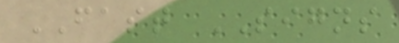FAST SIGNS
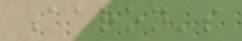Aaron's
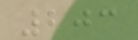203
